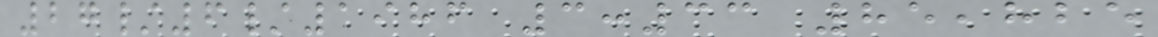27/6/1986 3:33 85,825
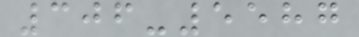306-5587
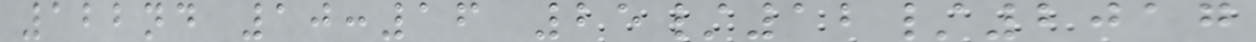122nd 10:16 25/12/2017
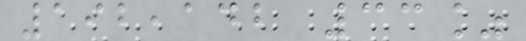192,142 33%
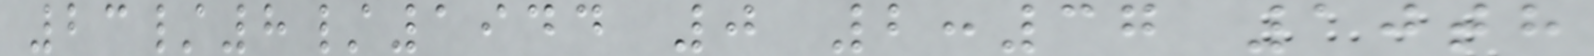23/8/1944 0 2:37 10th
